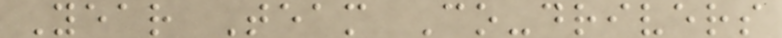Year Team Co-drivers
